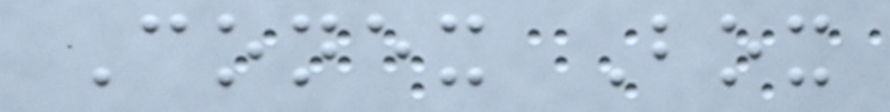Conex Box
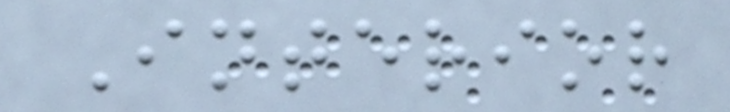Interior
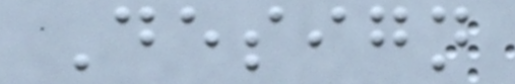Design
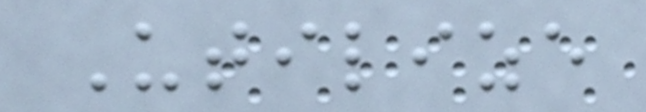Utilize
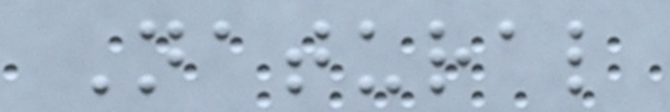Natural
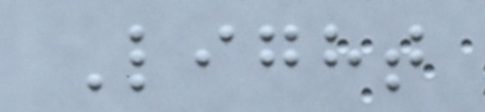Light
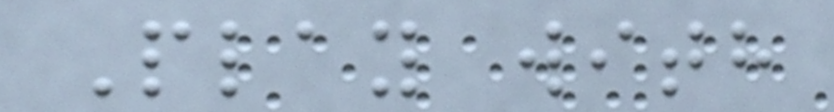Play with
